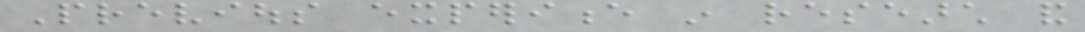Previous experience in research and
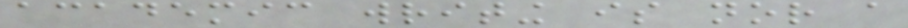academic writing is nor a
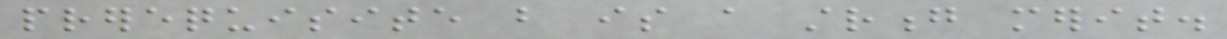prerequisite but is a strong merit.
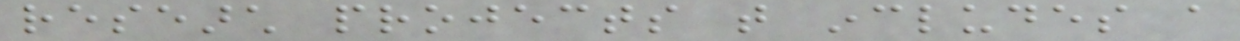research projects that includes a
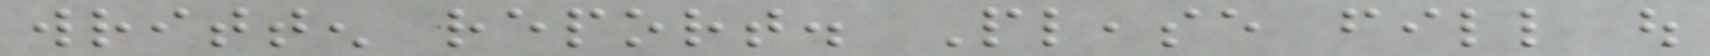written report. Please fill out
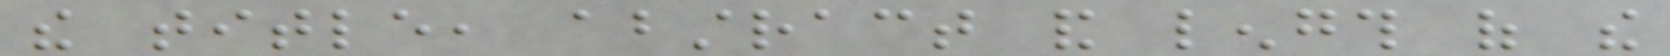the title, abstract and length of the
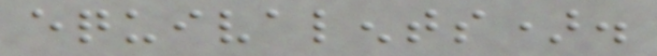equivalents).
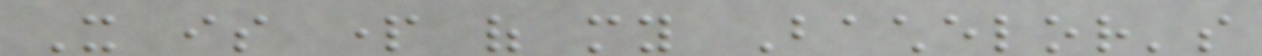It is part of my Bachelor's
